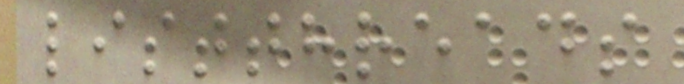listthreads
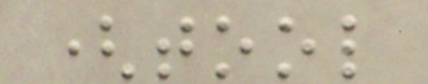(tool
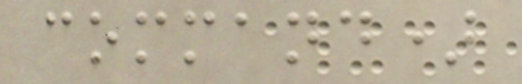command)
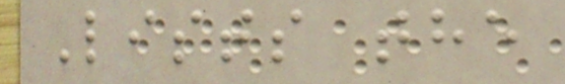Lists the
